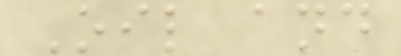Oil and
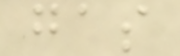gas
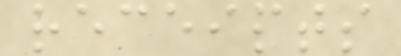receipts
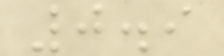0.9
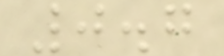0.7
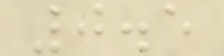0.5
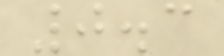0.3
